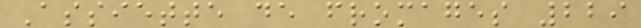Assiette de fromages 229
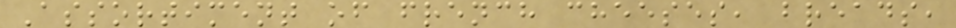Assortiment of french cheeses, breads,
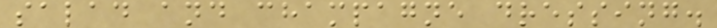salad and champagne dressing.
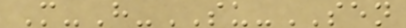M-H-SU-SEN
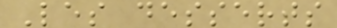Les desserts
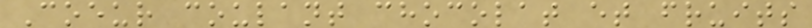Coeur coulant chocolat et fruits
